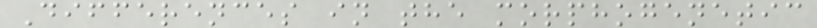Differences in the morphogenetic
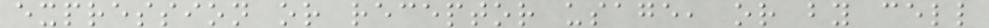expression or receptor usage, or by cell
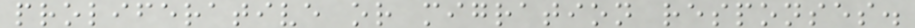proliferative or migration responses.
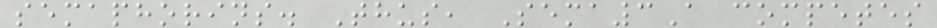semaphorins. Thus, Sema3A competes
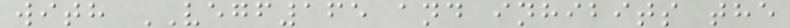with VEGF165 and inhibits the
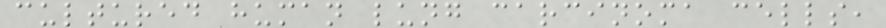cultured human lung carcinoma cells,
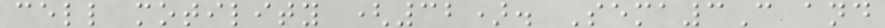cell motility (32). Sema3C and
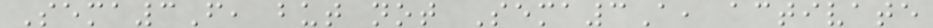Sema3F, but not Sema3A, activate
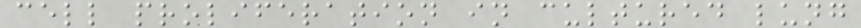cell proliferation in cultured lung
